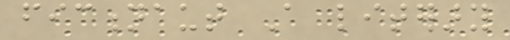fictionaut A literary
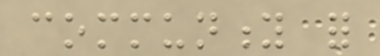community for
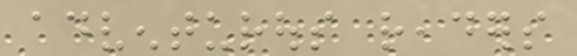adventurous readers
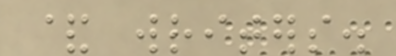& writers.
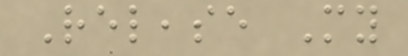Release My
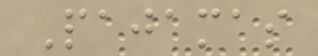Pajamas
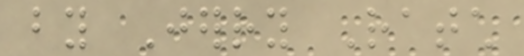by Jerry Ratch
